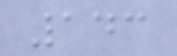143
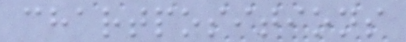chartpositions
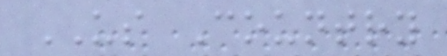US Country
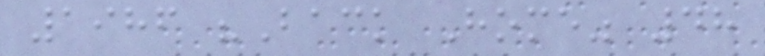1986 "Back Home" 48
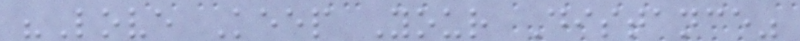"Love Keep Your Distance"
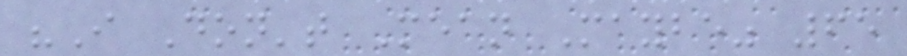"I Don't Mean Maybe" 65
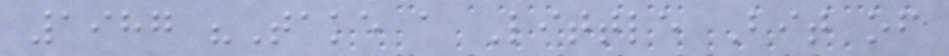1987 "Take a Little Bit of
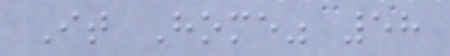It Home" 58
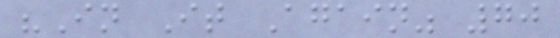"In It Again" 70
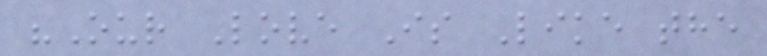"Our Love Is Like the
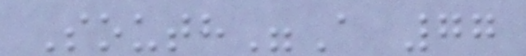South"A 77
